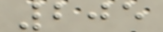205
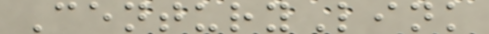CenturyLink
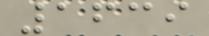1639
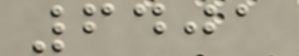6401
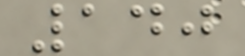140
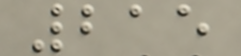215
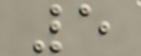5
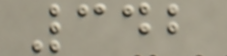342
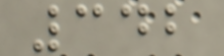342
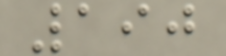190
